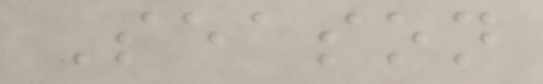Season
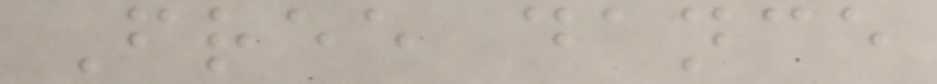Free dance
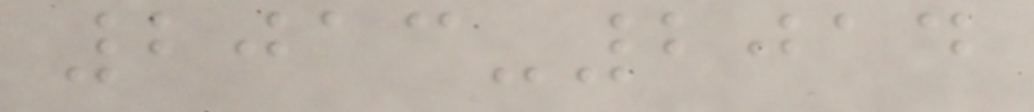2013-2014
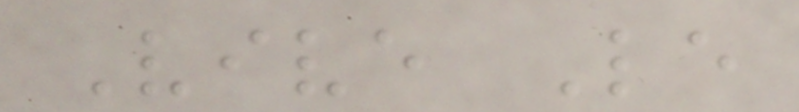Vive Le
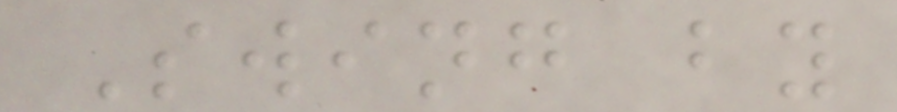Swing by
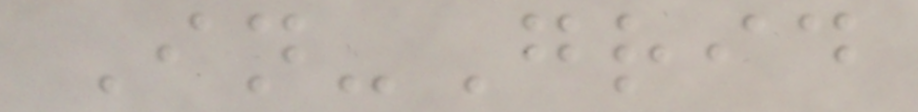In-Grid
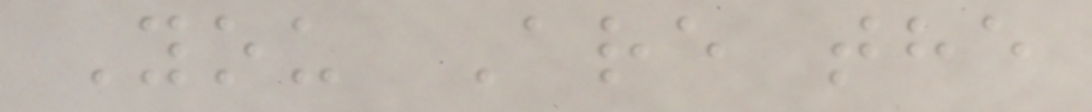You Are the
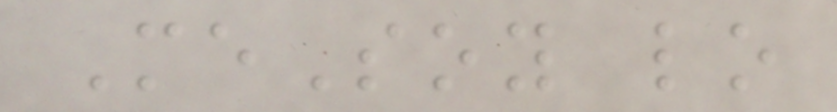MeSoy lo
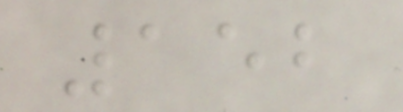152
